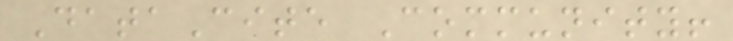DataCite Community!
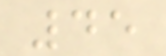45
